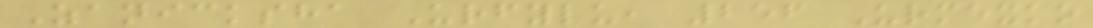Zanicksha Urfylu, 256 Urmexko
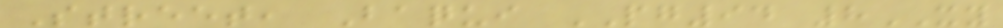Street, Baqui PG94 8XY
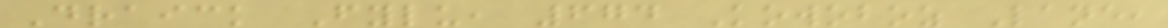Draick Fylu, 674 Kowoboz Lane,
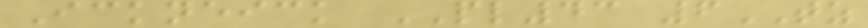Ickneick PL43 6TZ
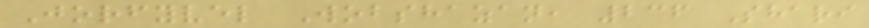Jorfyvel Wobshazan, 236 Shari
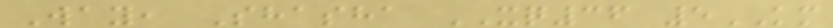Way, Shasha XQ36 5KM
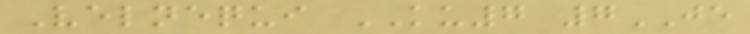Velnequi KU7 7JE
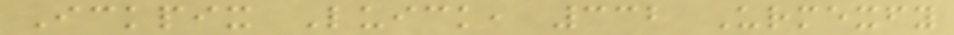Ickpix Luick, 332 Urmexfy
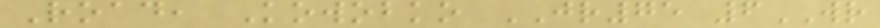Road, Kowobko JR75 6WR
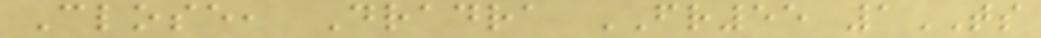Close, Dradra FR55 1TS
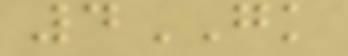4GK
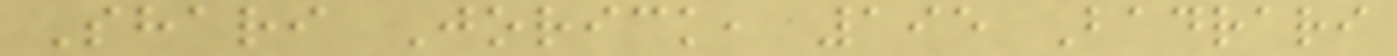Shari Jorick, 195 Badrari
